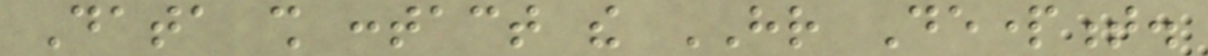Data shall contact the HR Department.
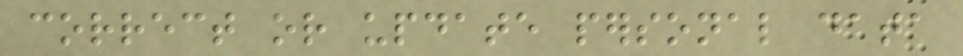correct or update personal data
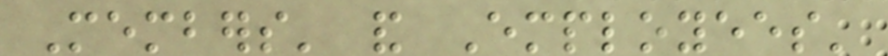Members' and Employees'
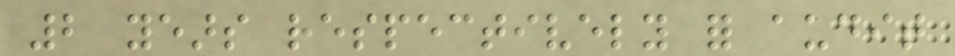2 years respectively for audit
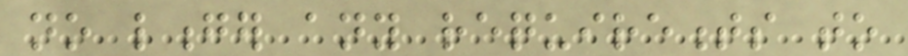no longer any requirements to
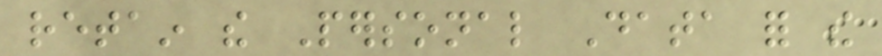retain the Personal Data for the
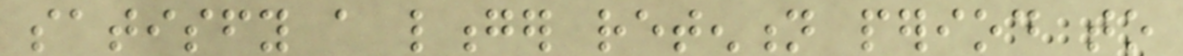satisfy a longer retention period to
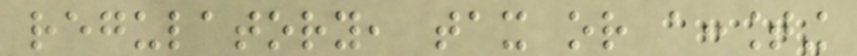regulatory, tax or accounting
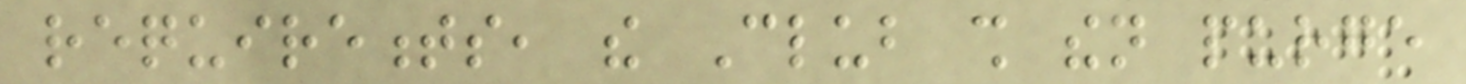requirements, the Club shall then purge
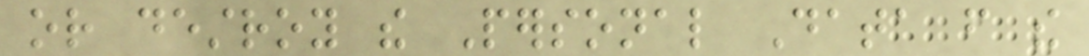or destroy the Personal Data from the
